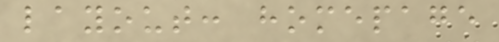layout: homepage
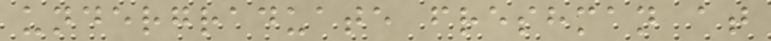undergraduate freshman at
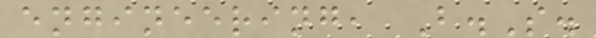engineering, B.S.
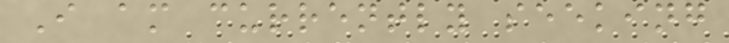I am currently seeking
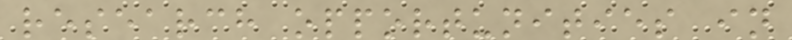research opportunities in
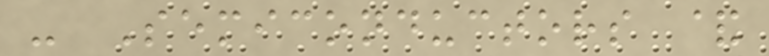- Semiconductors &
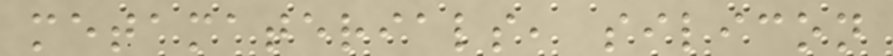metamaterials, silicon
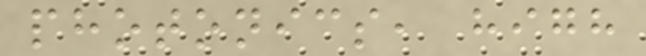photonics, high
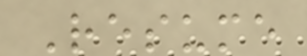Resume
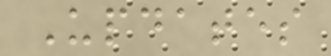Updates
